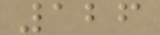126
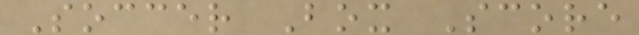Soccer Box Score
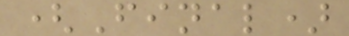(Final)
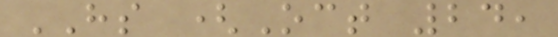HS (Oct 24,
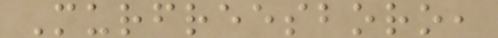Murfreesboro,
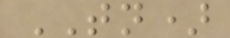TN)
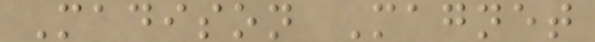Madison Magnet
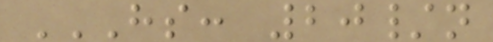HS: 20/N
